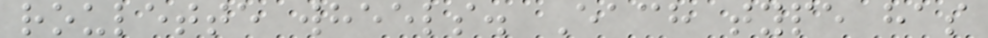roulette wheels. Each type has
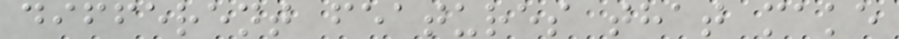different features that make
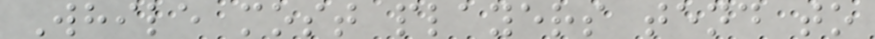While most players tend to
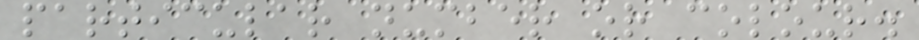particular number or colour.
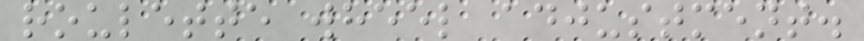roulette wheel adjustment.
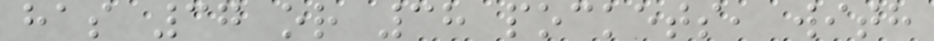has 37 or 38 pockets, with
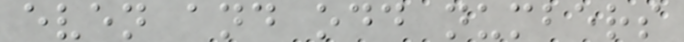even and odd numbers
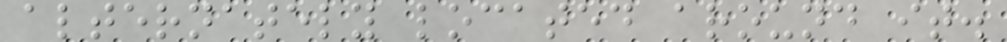alternately located around it.
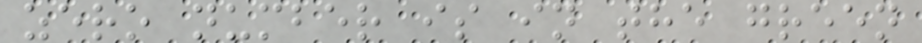zero number is in the green
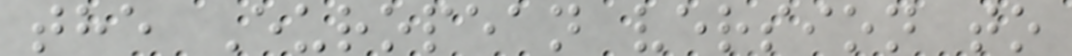the European version to
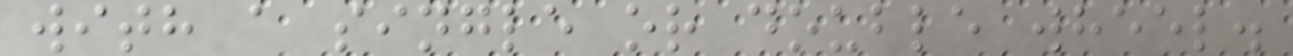with a single or double wheel.
